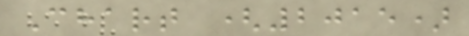Chart (2015)
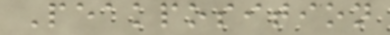Peakposition
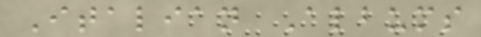Italian Albums
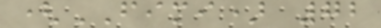(FIMI) 72
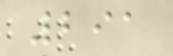291
